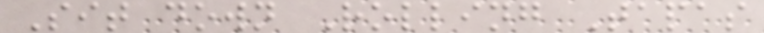Sit down Rolling Tapas
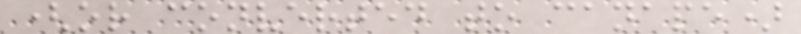(or converted to canape)
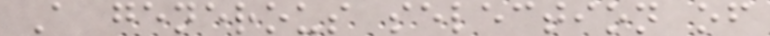A generous selection of
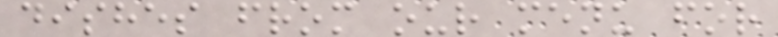dishes from our menu for
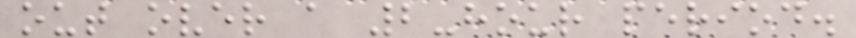out over a 2-hour period.
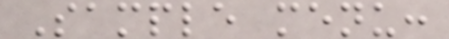Sample menu:
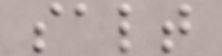salt
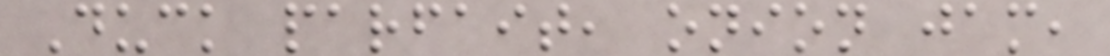Duck parfait, onion jam,
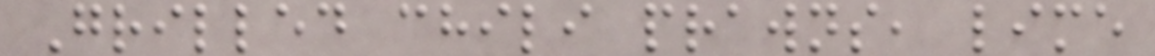Grilled chili prawns, lime
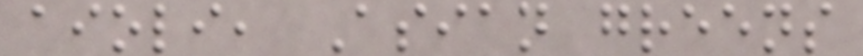aioli, Asian greens
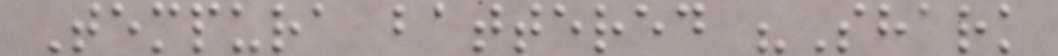Tempura battered "Shark
